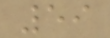59
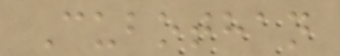Cubothan
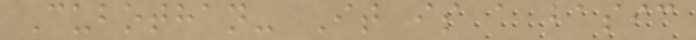Cubothan- It is a basic
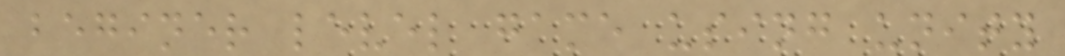beginer level game using unity
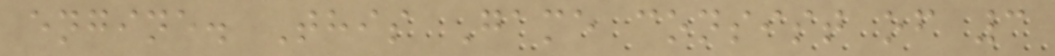engine. This Game consist of 3
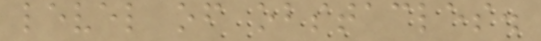level of obstacles.
